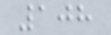108
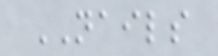NAILS
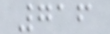716
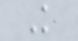K
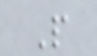P
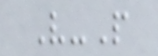V-P
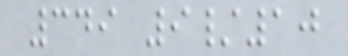349 9/10
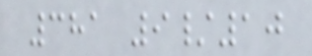381 9/10
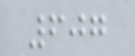607
